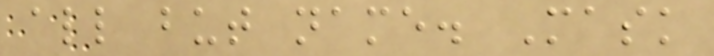all but name. Mask
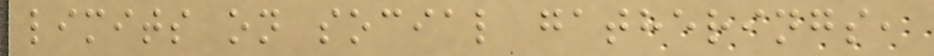limits on social gatherings,
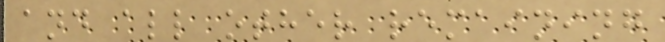and all other remaining
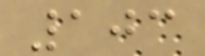103
